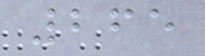265
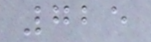725
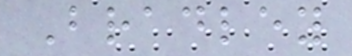Bradley
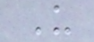U
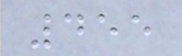455
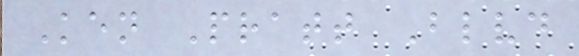Ken Pratt Blvd
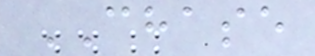CHASE
